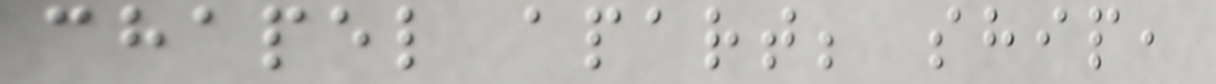chapel apart; ship,
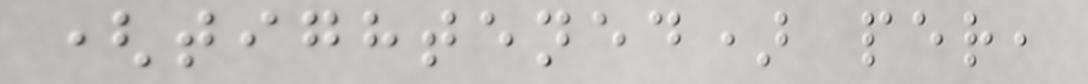(tightened) per,
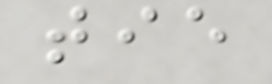tie
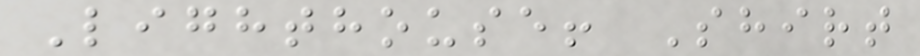Lighthouse! Shirt
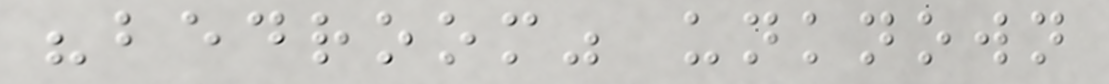"bedroom" unknown
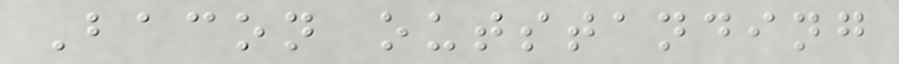Bacon outstanding
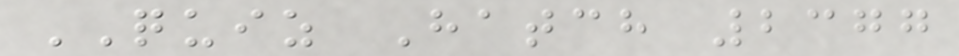QUIZ Hatch 2377
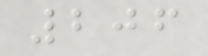206
